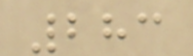283
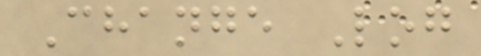Change Log
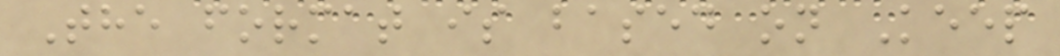The format is based on Keep
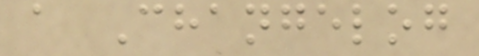a Changelog
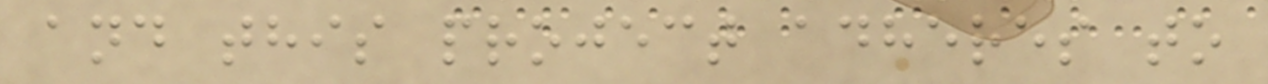and this project adheres to
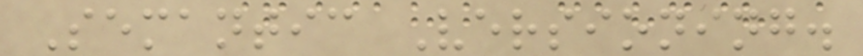Semantic Versioning.
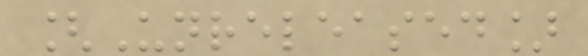[Unreleased]
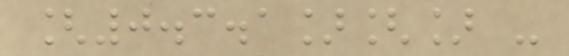[0.3.1][] -
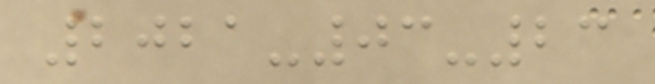2021-03-23
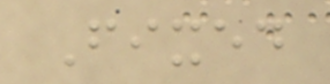Fixed
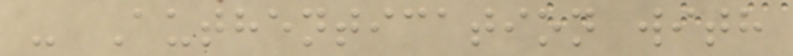- Authentication with
